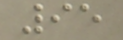95
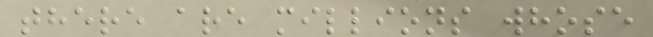there are millions whose
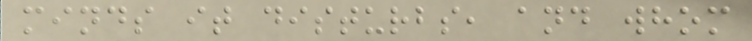minds it disturbs, and whom
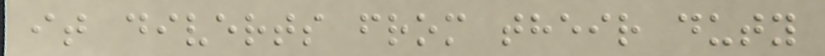it diverts from their duty
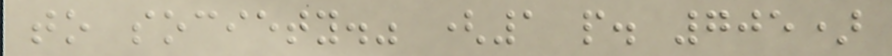to society." (1 p. 705)
